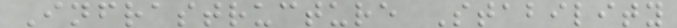Infrastructure Stability
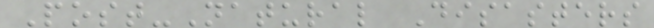Post-Natural Disasters
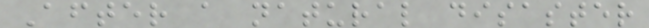After a natural disaster
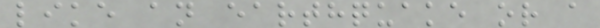like an earthquake or a
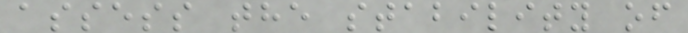assess the stability of
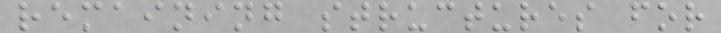remaining structures for
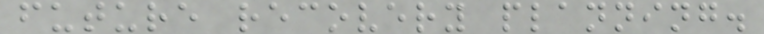future recovery planning.
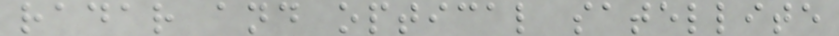radar and optical satellite
